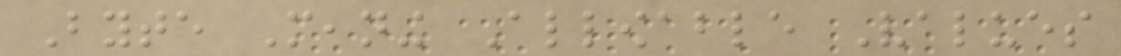Byte Meaning Allowable Values
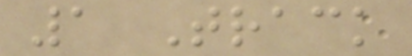1 Track
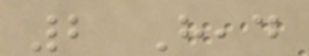2 Head
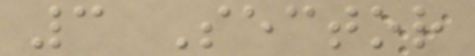3 Sector
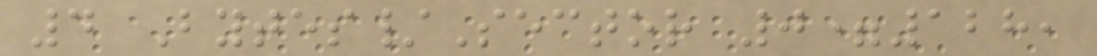4 Bytes/Sector 0=128,
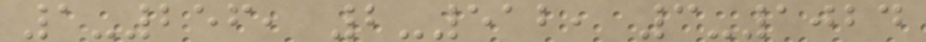1-256, 2-512, 3-1024
